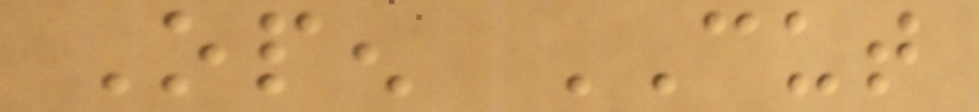Open CUT
